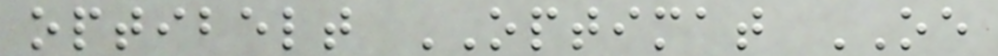optibelt OPTIMAT OE
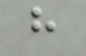h
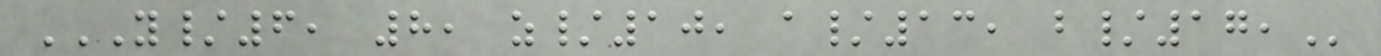Y/6, 8, Z/10, A/13, B/17,
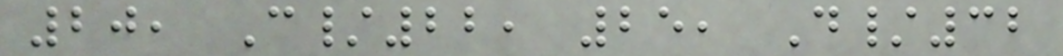20, C/22, 25, D/32
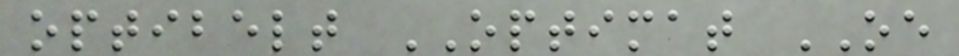optibelt OPTIMAT OE
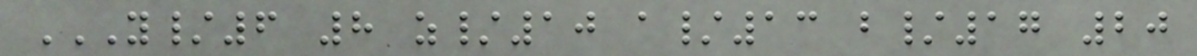Y/6 8 Z/10 A/13 B/17 20
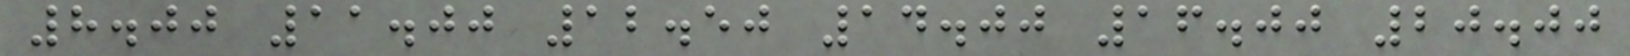8.00 11.00 12.50 14.00 16.00 20.00
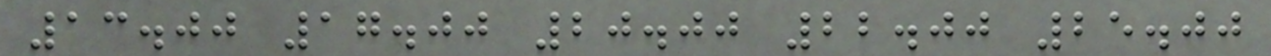13.00 17.00 20.00 22.00 25.00
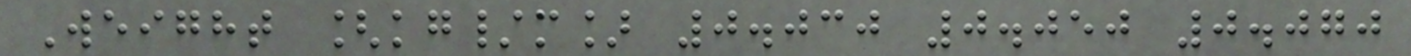Weight [kg/m] 0.030 0.050 0.070
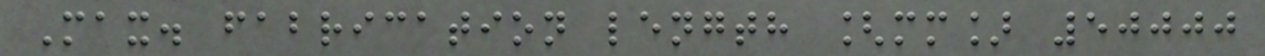Max. fabrication length [mm] 50000
